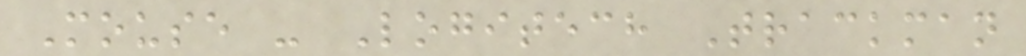Mouse - Logitech Trackman
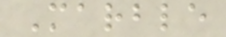Marble
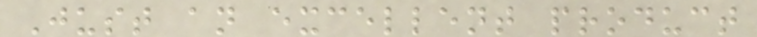Just an excellent product
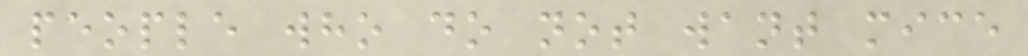people who do not want mice
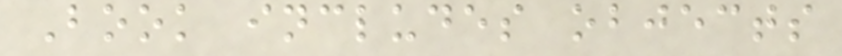Book includes objects
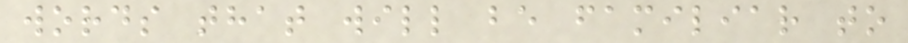words that will be familiar to
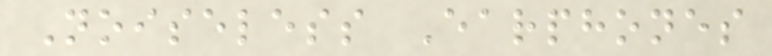Noiseless Earphones
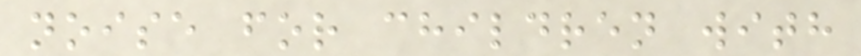noise for children with
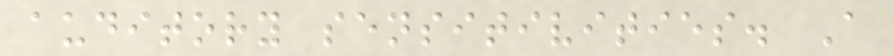auditory sensitivities. A
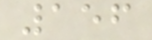156
